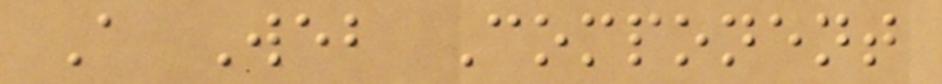A Web Component
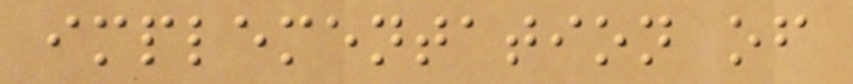implementation of
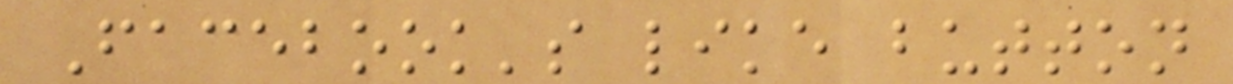Facebook's like button
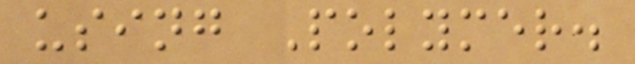using Polymer.
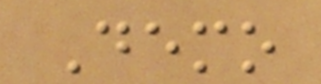Demo
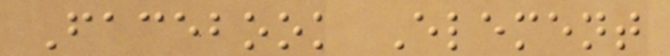Facebook Element
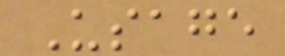Usage
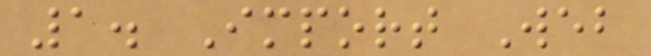1. Import Web
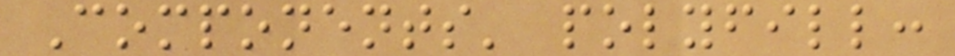Components' polyfill:
